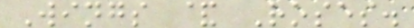Wings & Roses.
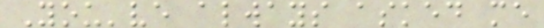You've always asked me
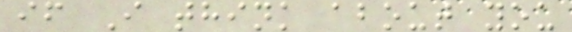if I think about you
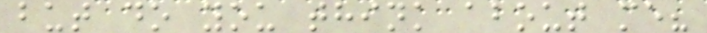but do you think about me?
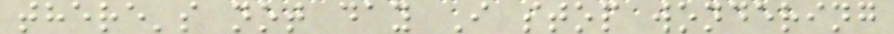there's not day I stop wondering
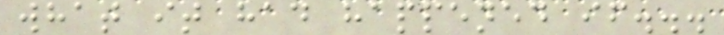what it had happened if...
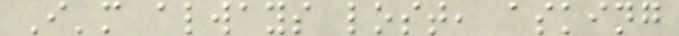I'm always lost, asking
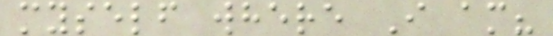myself where I am?
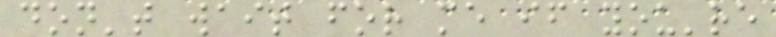don't wait for me if you're
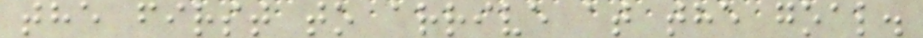the first to arrive at the goal.
